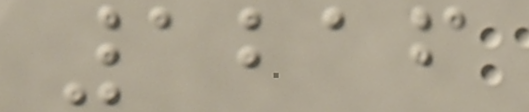1216
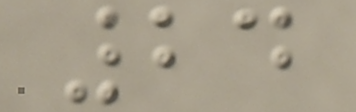24
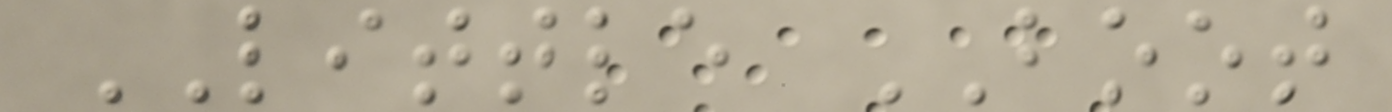LITTLE BOOT
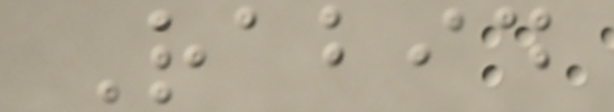Rabid
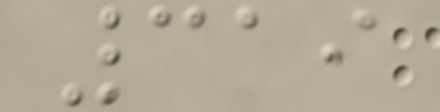319
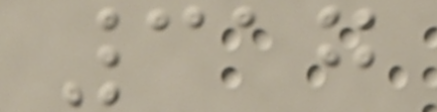317
